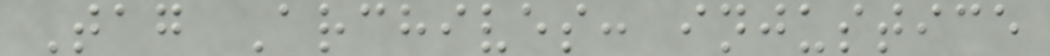Tag Archives: injustice
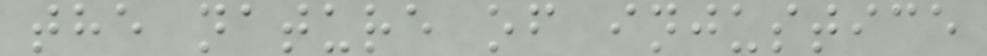the nature of injustice
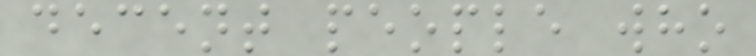decent people who
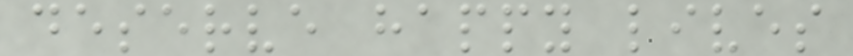deserve happy lives
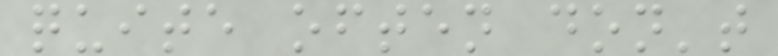quite often don't
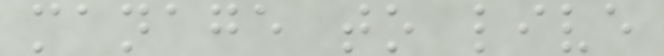manage to live
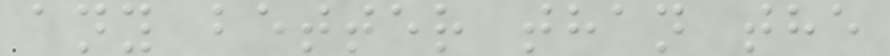any better than the
